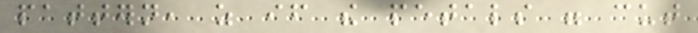pattern, as if the petals were cut
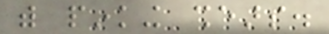with pinking shears.
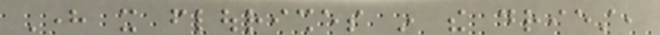Here it flourishes in the driest,
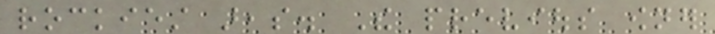rockiest areas. The previous owner
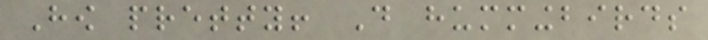How pretty! Do hummingbirds
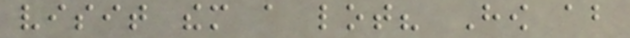visit them a lot? How about
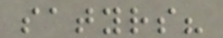satyrs?
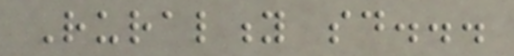Rurality said...
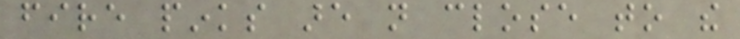fire pinks are not close to the
